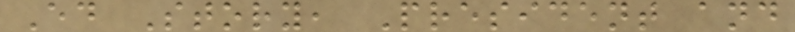Ed Story, President and
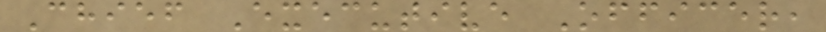Chief Executive Officer,
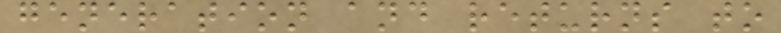generation and returns to
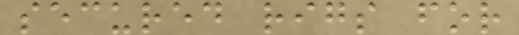secured rigs for
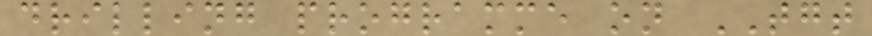drilling programme on TGT
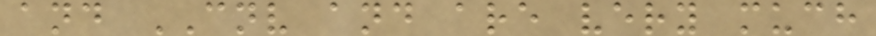and CNV and are very much
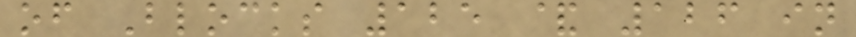of Blocks 125 & 126 in
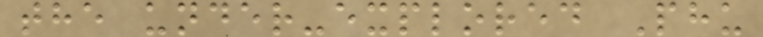the under-explored Phu
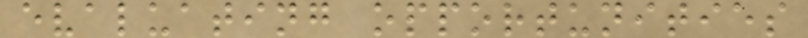evaluating opportunities
